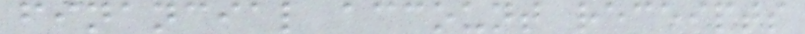financial account receipts
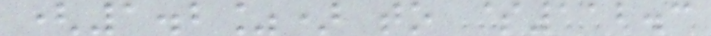(1.2%) to $112.3
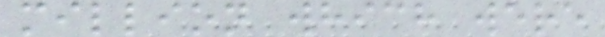million which were
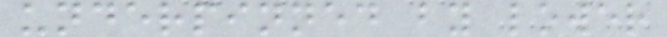underpinned by lower
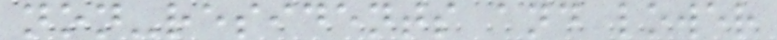non-residents and lower
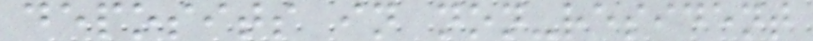deposits in non-resident
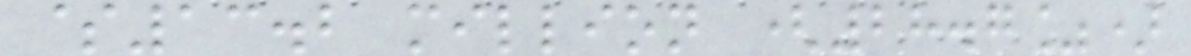$13.2 million (28.7%)
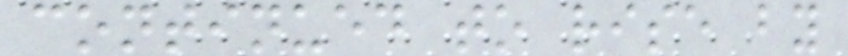continued to rise by
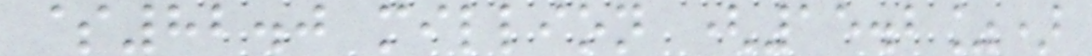$82.0 million (15.2%)
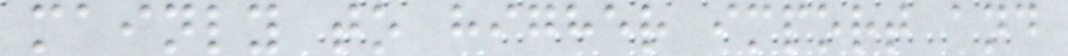mainly to higher import and
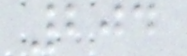204
